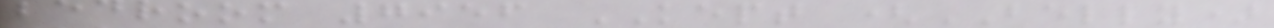bedroom 7956 KEPT (BELLY)
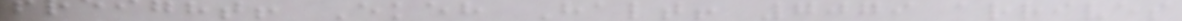freight! Ekeh Halt! 7079 arrives
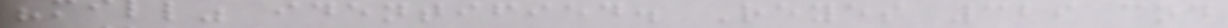"mill" identified. Reyes 329 cod
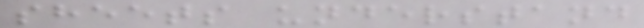sheets understand
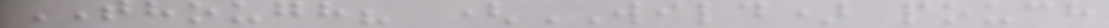THOUGH? (WILD) pouch
